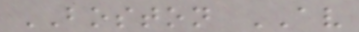BOSTON AV
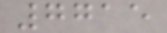7715
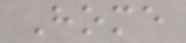Home
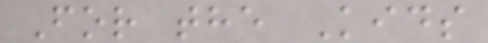For the Kids
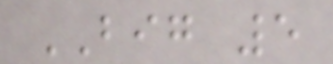BIG 5
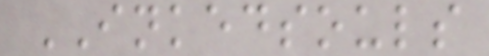INKEDSOULS
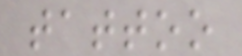tattoo
